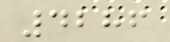4286
